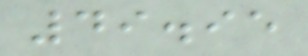49.95
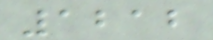1212
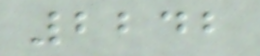2242
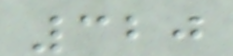320
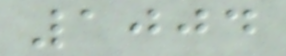1004
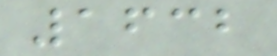1632
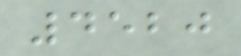4520
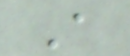A
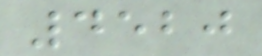4520
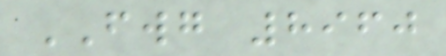FWG 8960
